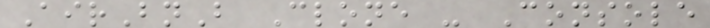AirBnB Clone - Console
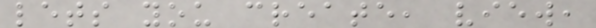lets you create, view,
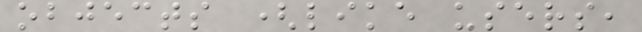objects (like users,
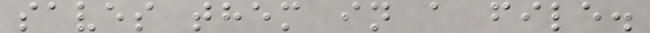saves them in a file.
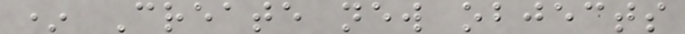* Create new objects
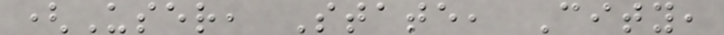(User, State, City,
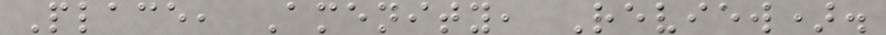Place, Amenity, Review).
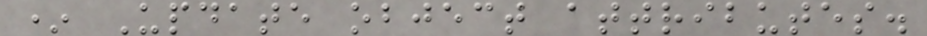* Update object attributes.
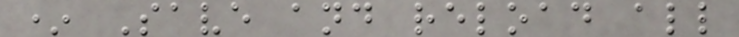* Save and reload all
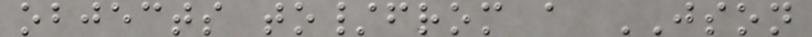objects to/from a JSON
